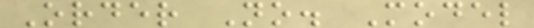Order No. Model
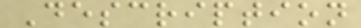Description
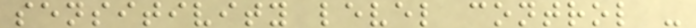sensitivity level control -
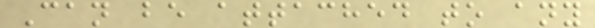Can be attached to any
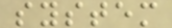system
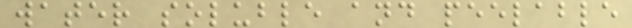water soluble and peelable
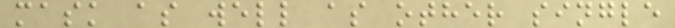mask as well as other single
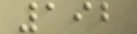192
